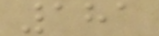181
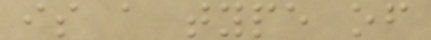is a type of
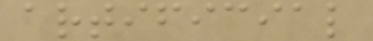artificial
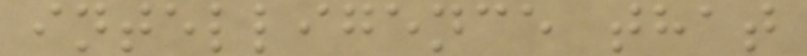intelligence that
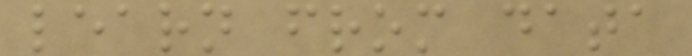learn from data
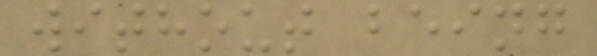without being
